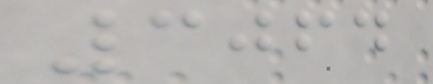3064
